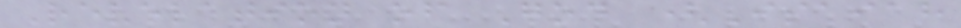Revelation of God (Isaiah
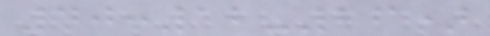40:12-26)
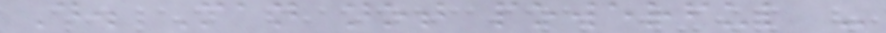D. Man not powerful -
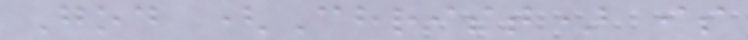God (Christ) is
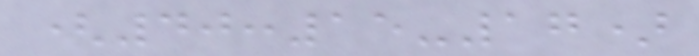(40:15-17)
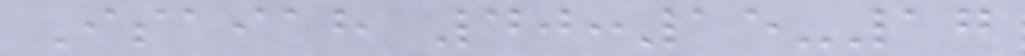Isaiah 40:15-17
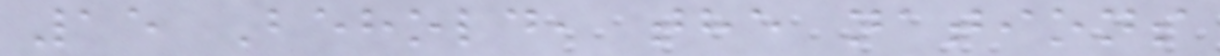15 Behold, the nations
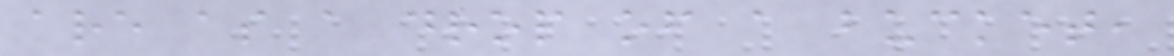are as a drop of a bucket,
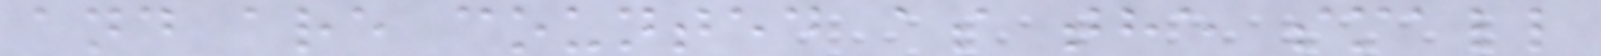and are counted as the small
